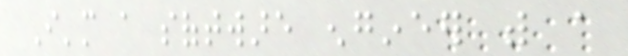I'm a software engineer with a
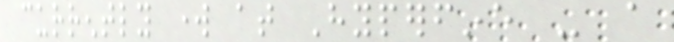currently work at Hyperfine - a
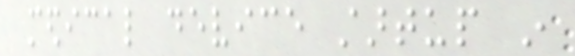medical device startup in
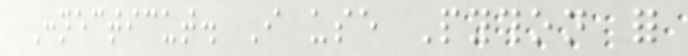Connecticut. I use Python for
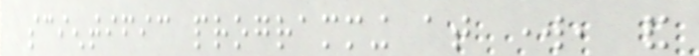scientific programming at work, and
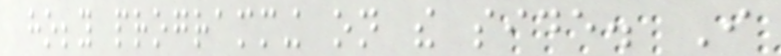hobby programming on the side. I
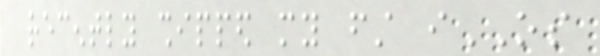recently shipped my first iOS
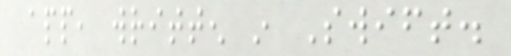app, written in Swift.
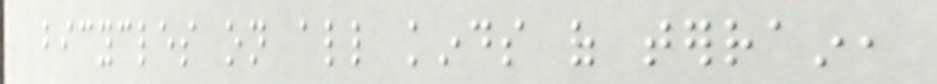bicycles on all kinds of terrain,
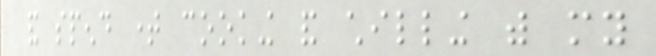and spend time cooking and chilling with my
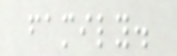family.
